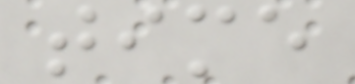time
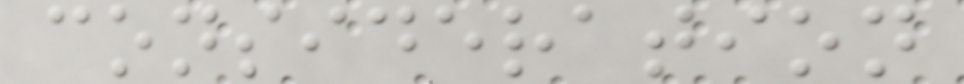consideration
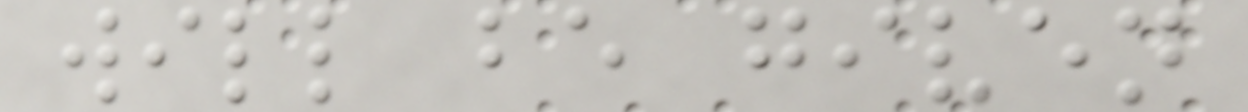will be given
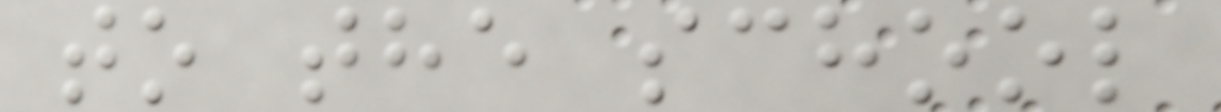to the school
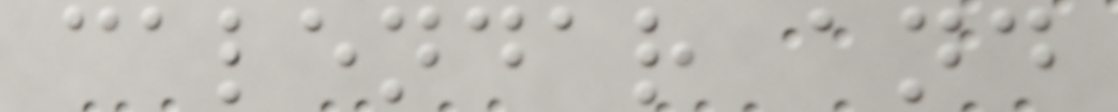calendar and
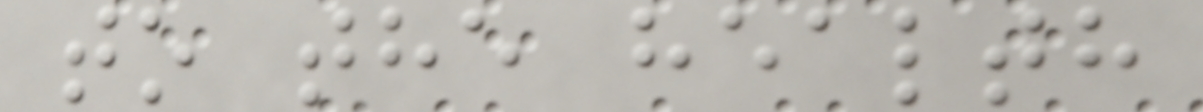to the health
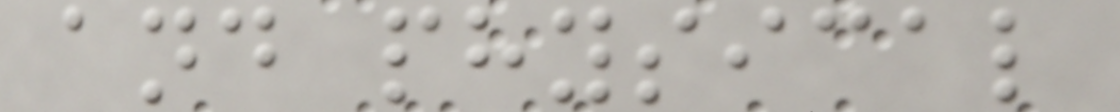and physical
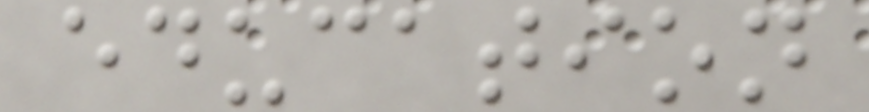education
